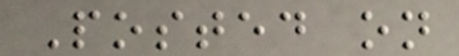Posted on
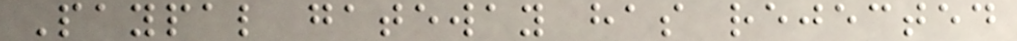Paypal gateway has rejected
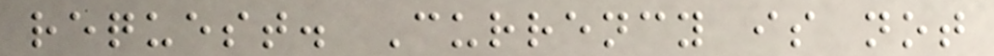request. Currency is not
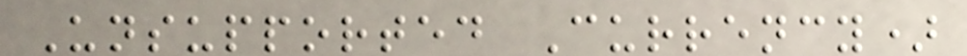Unsupported Currency)
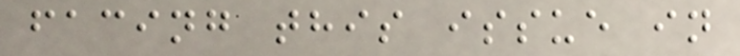facing this issue in
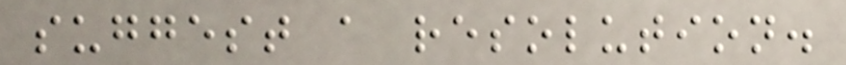suggest a resolution.
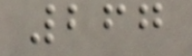267
